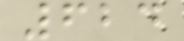624
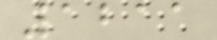1211
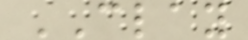CLAY
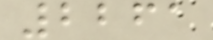2261
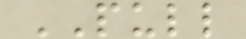PULL
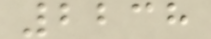2238
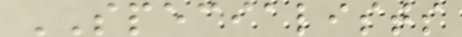SPECIALISTS
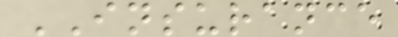INSURANCE
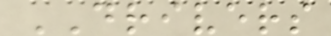DRIVERS
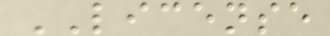LICENSE
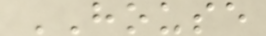HOUSE
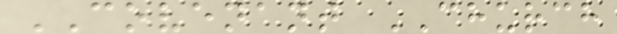COVENANT CHURCH
